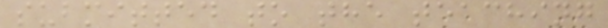submitted to the teaching
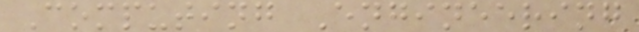Computing Engineering
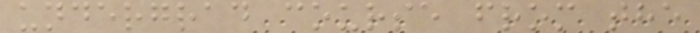undergrad course from the
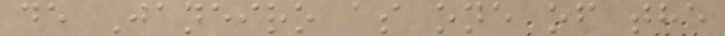de Janeiro as one of the
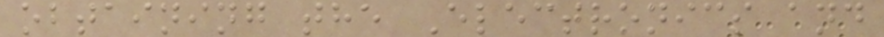obtaining the Electronics and
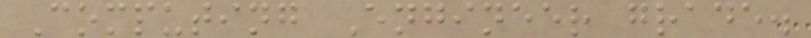Computing Engineer grade.
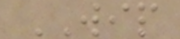WIP
